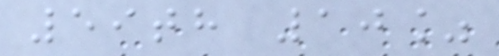59th 10%
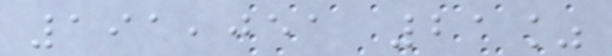191,051 21%
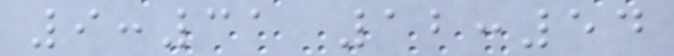9:31 12:54
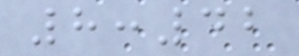8:42
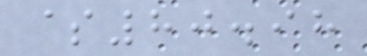$80.98
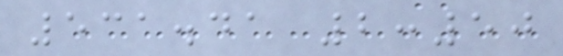531.41 2:50
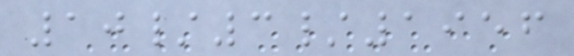10/3/1956
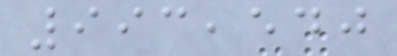993,540
